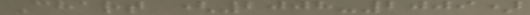Chart (2008-2009)
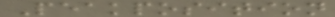Peakposition
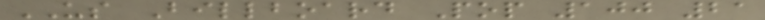US Billboard Pop 100 21
